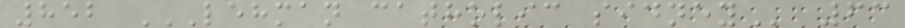852 LEHMAN CATHOLIC SIDNEY 63
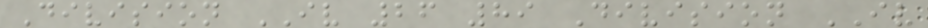Division IV 26 89 Division IV
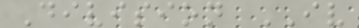Division IV
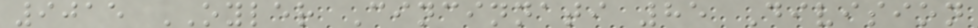9015 OYLER Cincinnati 85 Division
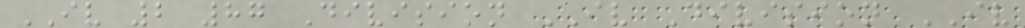IV 2 87 Division IV Division IV
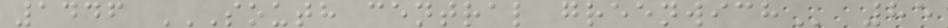1446 SOUTH CENTRAL GREENWICH 85
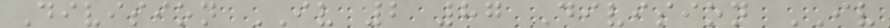Division IV 2 87 Division IV
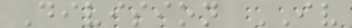Division IV
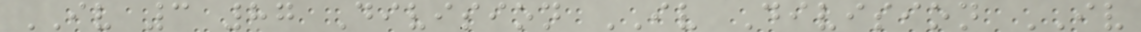IV 3 87 Division IV Division IV
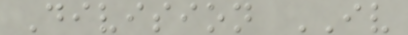Division IV
